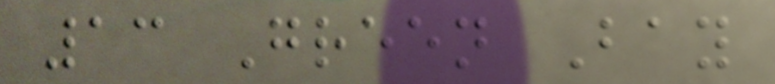13 Green Bay
